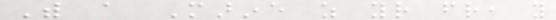With a Marine as your friend, you
